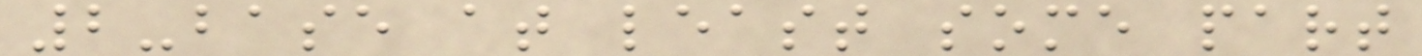2-base at least some part
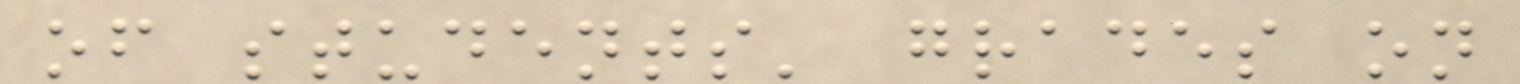of students' grades on
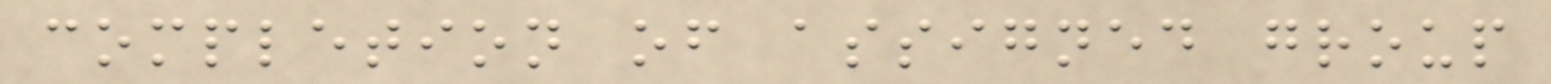completion of assigned group
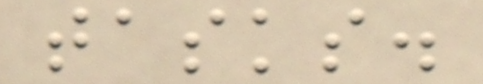tasks.
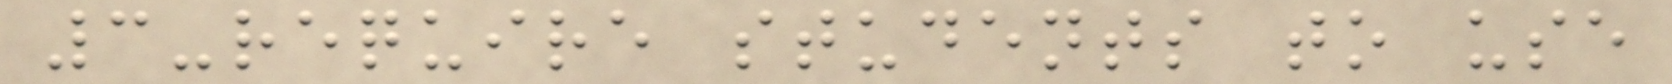3-require students to use
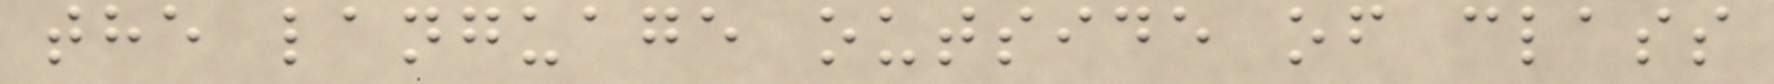the language outside of class
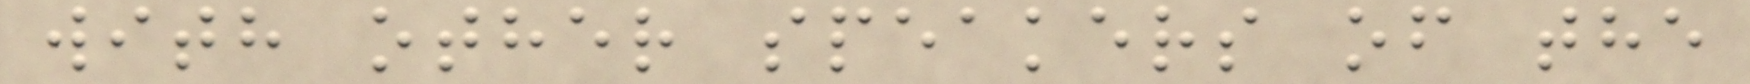with other speakers of the
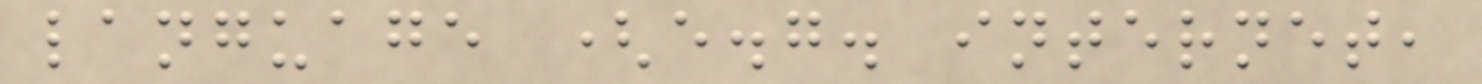language (e.g. internet,
